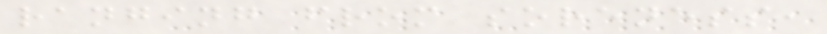ranging from soreness,
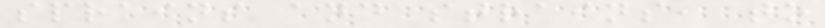sprains and strains, to
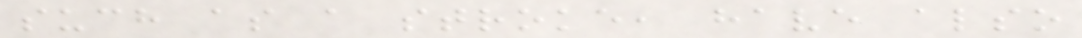such as a stroke, have also
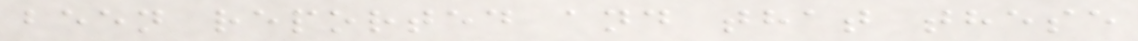been reported and that these
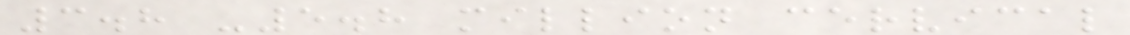3.8 -5.8 million cervical
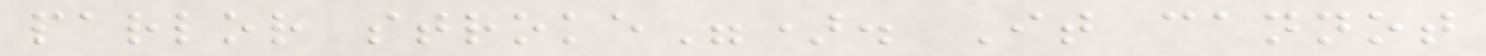parlor stroke"). It cannot
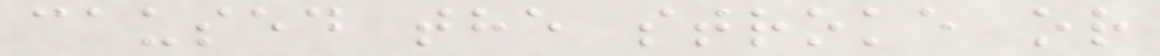caused the stroke or
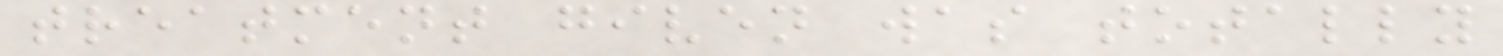treatment given was totally
